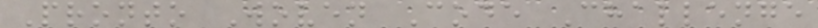Pronto Woven Code Challenge
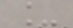_
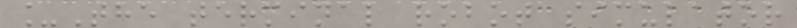_The terminal robot simulator
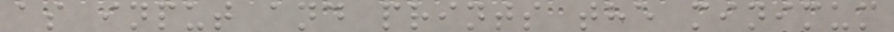as input and prints the minimum
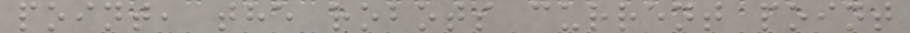point, the robots current point
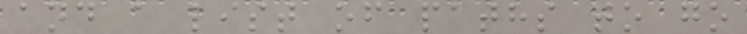and a list of paths to go
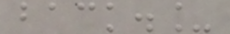back._
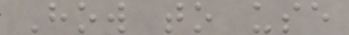How to use
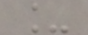_
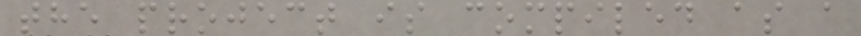the project is compiled as a
